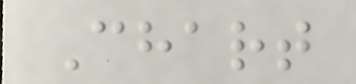Chart
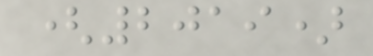(2019)
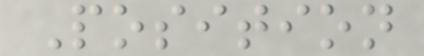Position
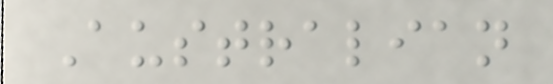Australian
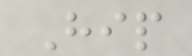Hip
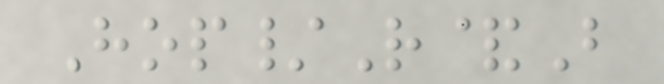Hop/R&B
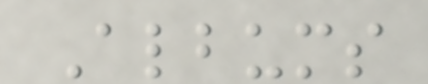Albums
